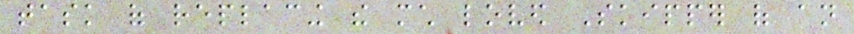task of replacing the much loved Skipper of an
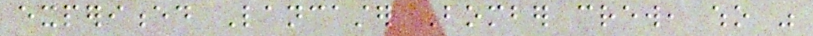experienced Lancaster Bomber crew, who was
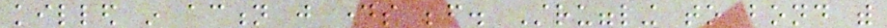killed in action just days before. Struggling to bond with
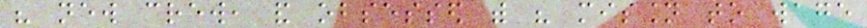his new crew, and obsessed with his mission to wage
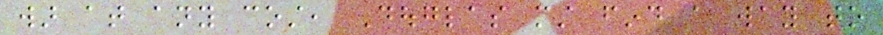war at any cost, Douglas must find a way to
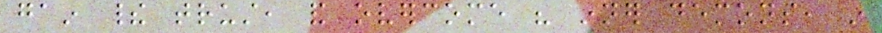gain their trust, and overcome his inner demons, in
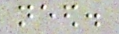need.
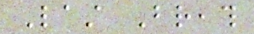Last Breath
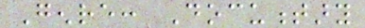Genre: Documentary
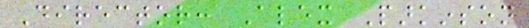Director: Alex Parkinson
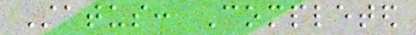Status: Completed
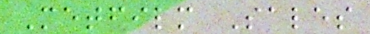Metfilm Sales
